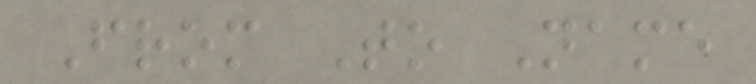From To Name
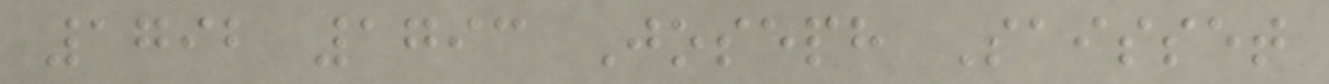1792 1793 Joseph Saisset
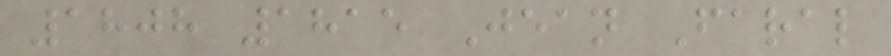1808 1815 Jean Faral
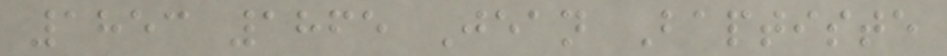1853 1865 Jean Baptiste
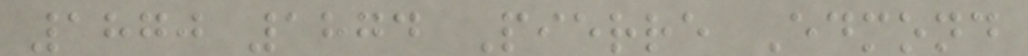1870 1874 Pierre Edmond
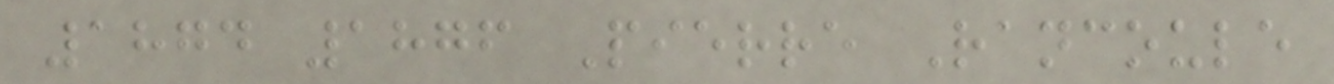1874 1876 Pierre Rancoule
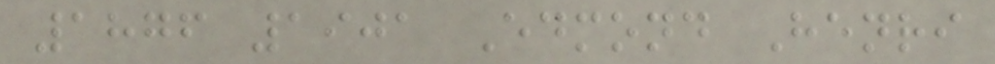1876 1901 Edmond Henri
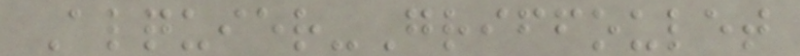Alquier-Griffoulet
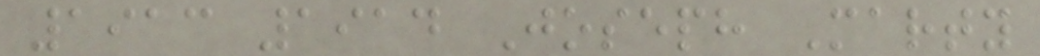1913 1914 Joseph Marty
